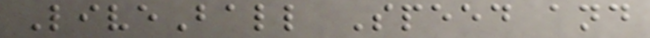LiveBall Speed and
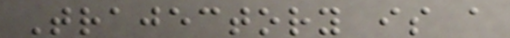Trajectory is a
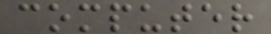computer
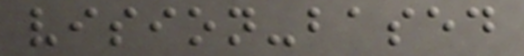vision-based
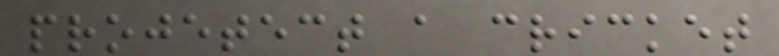projetect a cricket
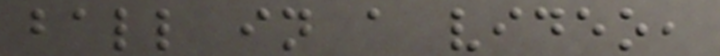ball in a video,
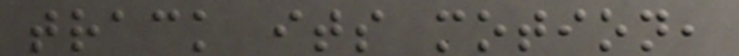track its motion,
